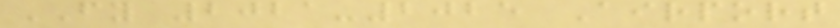FY 2021-2025 Airport
